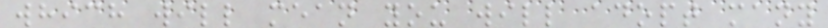which will mean you will adopt many
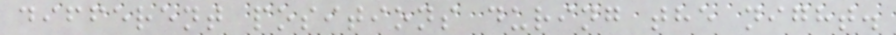different positions during the night.
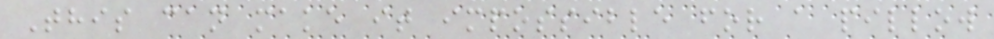This can make it impossible for a pillow
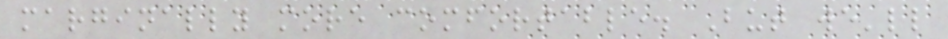marginally more comfortable. But we'll
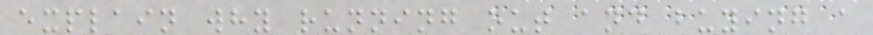explain why running out and buying a
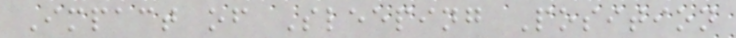Impact of Sleeping Position
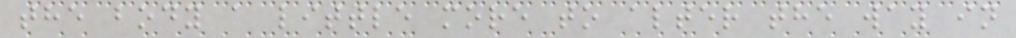the body a little more to alter the way in
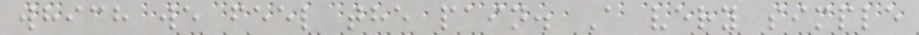which we feel the pain. A very simple
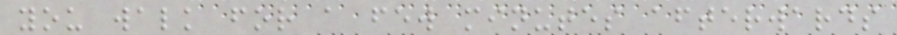you walk for a few minutes afterwards
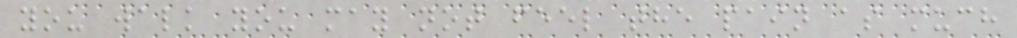you walk you may not feel the pain as much
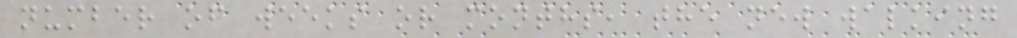number of weeks or months, the new walking
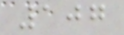107
